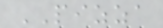PIZZA
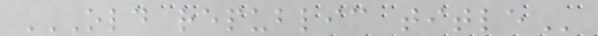OLD REPUBLIC TITLE
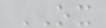OX
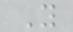Y
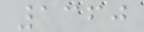1360
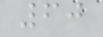60
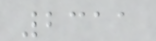2311
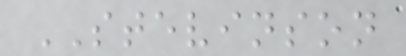STEVINSON
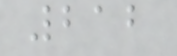212
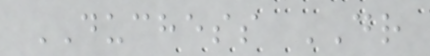DUCHESS DR
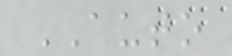AUTO
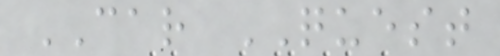CAR QUEST
